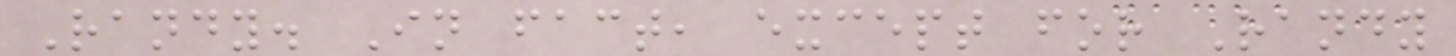Randy. In fact, except for Randy
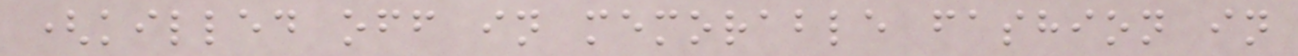(killed off in memorable fashion in
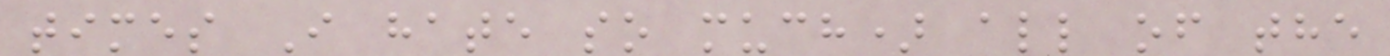times I hate so much) all of the
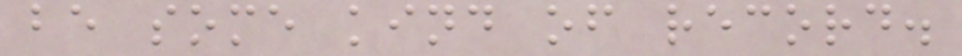be some kind of record.
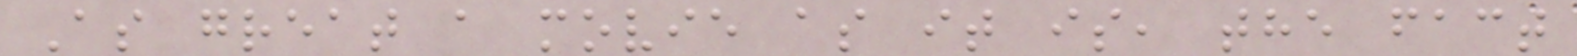As great a movie as it is, the fact
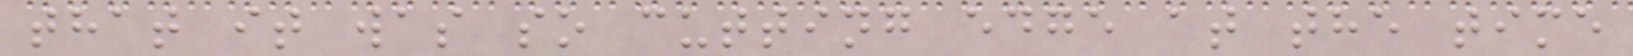that it was so cutting edge at the time
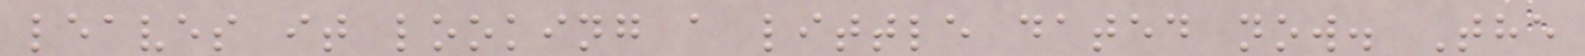leaves it looking a little dated now. The
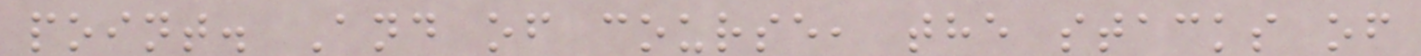point. And of course, the stacks of
